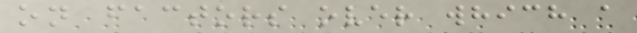on factors over which a
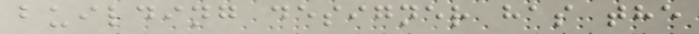building designer has the
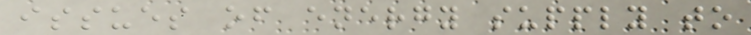issues of energy supply to
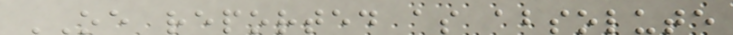OE reported as absolute
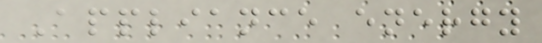Appliance energy
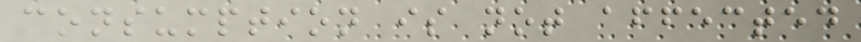consumption is not affected
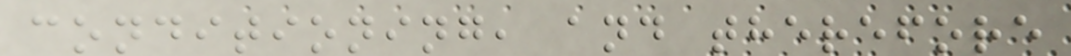conditioning, and therefore
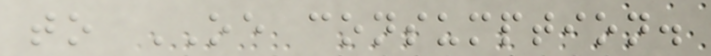to OE consumption.
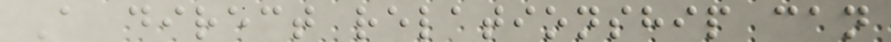A direct relationship can
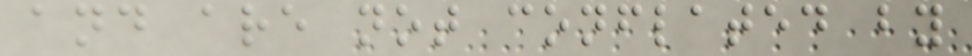and are not conflated by
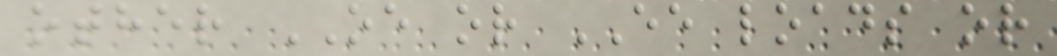other OE or EE loads or
